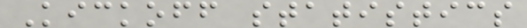Kickoff statistics
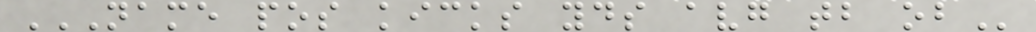NAME POS KICKS YDS AVG TB OB
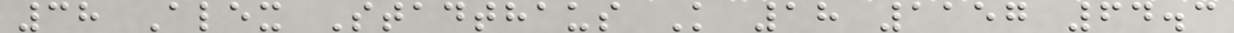38 Alex Stadthaus K 18 1157 64.3
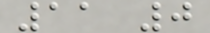11 0
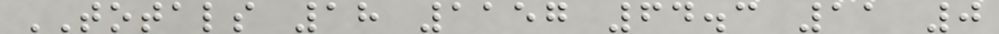TOTALS 18 1157 64.3 11 0
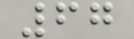67
